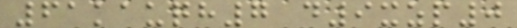61kauqh7 d9xzp0
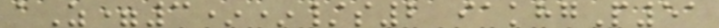aZ=3**/s2 iakhgP51
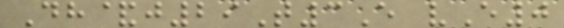Dh&j29T3E vE0
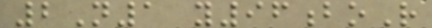2N1 y96boR
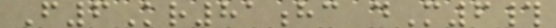F6Kr81hc dM6#
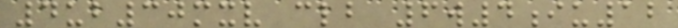4ub30mxv clb 6w4iu12
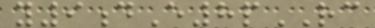y9dE8pRC
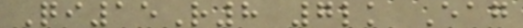Qi15R8 7lk Eag
